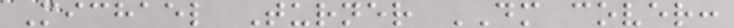Michael Turner DM cover:
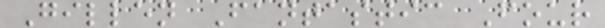Gillen Fantastic Four
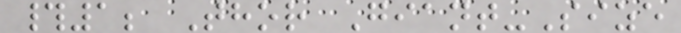#1; Thor Giant-Size
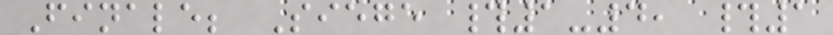Finale; Siege #1-4, #1
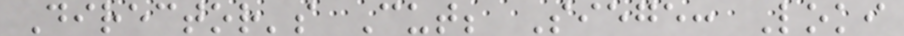Director's Cut; Siege: Loki
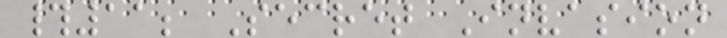#11; Secret Invasion
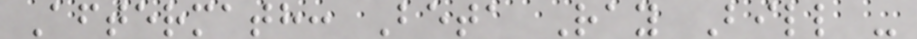Aftermath: Beta Ray Bill -
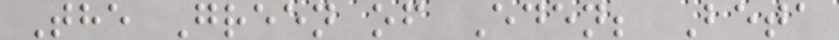The Green of Eden; Beta
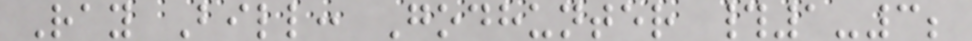Ray Bill: Godhunter #1-3;
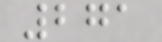271
